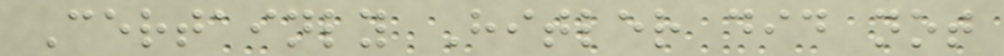Certainly Hitler did not
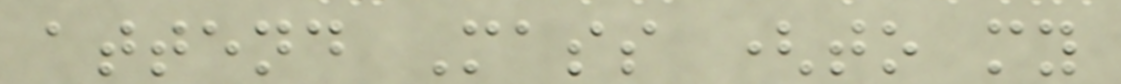attend Mass (to my
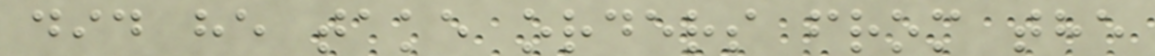did he take orders from the
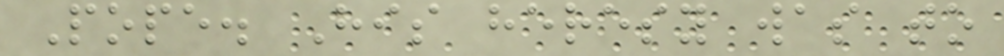Pope. His heresy was to
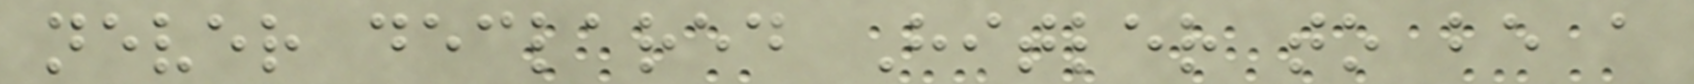never declared Hitler to be a
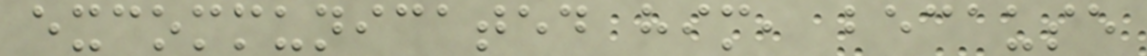excommunicated him, because
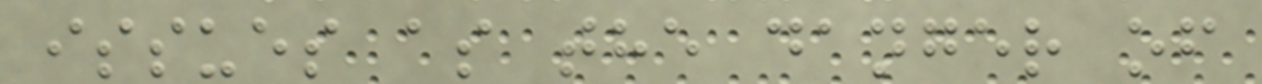issues as the danger of
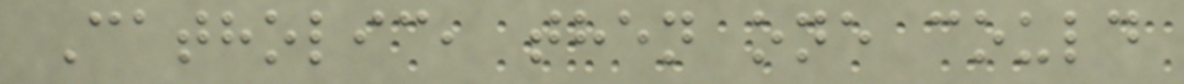Catholic, then one could
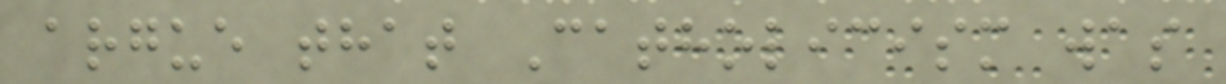argue that Catholicism was
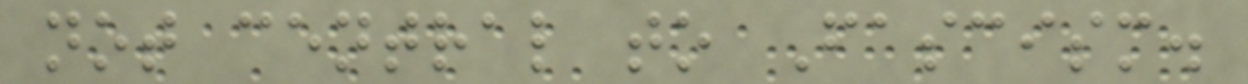not central to Fascism.
